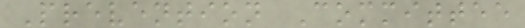Prevention Committee
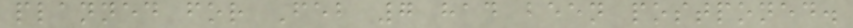planned for Feb 7 had been postponed.
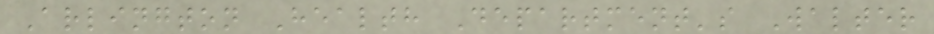Arlington Health Department's Walter
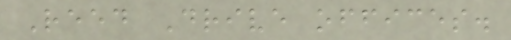Reed Drive offices.
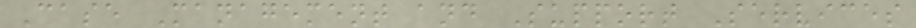Case Management and Support Services
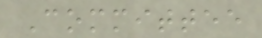Committee
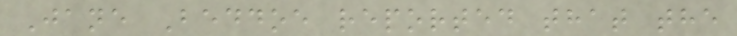Jane Beddoe reported that the
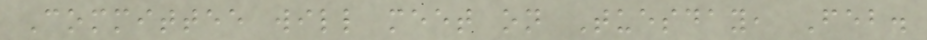Committee will meet on Tuesday, Feb.
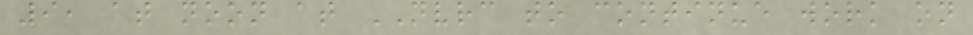9, at noon at NVRC to continue work on
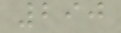290
